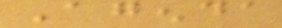Agenda
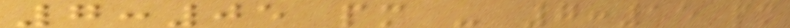7:05 pm - 7:15 pm
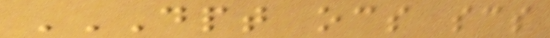DPT OCS SCS
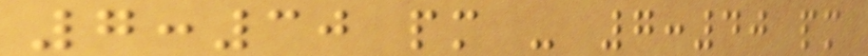7:30 pm - 7:40 pm
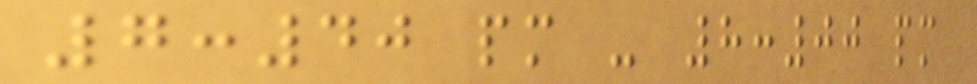7:40 pm - 8:00 pm
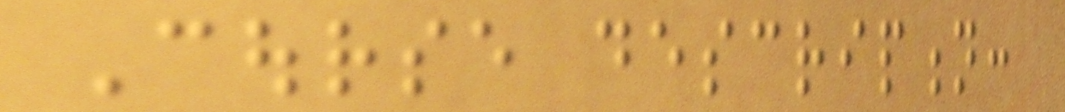Course description:
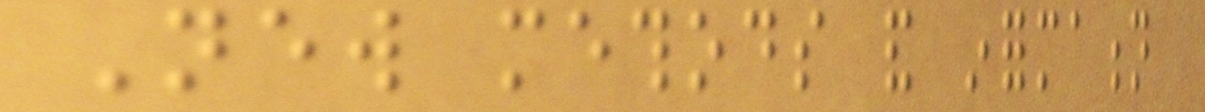New methods and information
